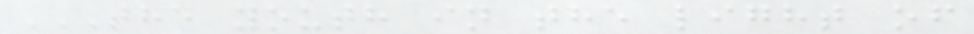THE YOUTH IN THE LIGHT OF
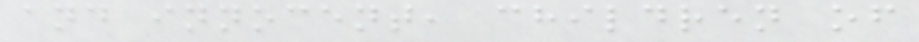and innocent, children of
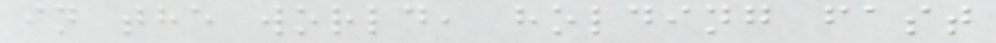in the world, holding fast
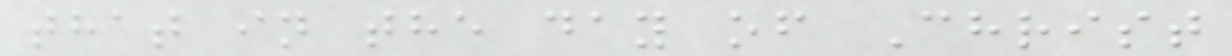that in the day of Christ
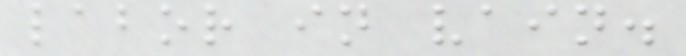labor in vain.
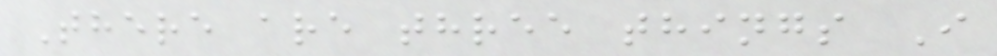There are three things I
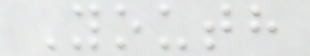Youth
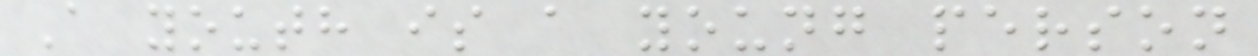A youth is a young person
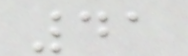41
